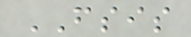FSIS
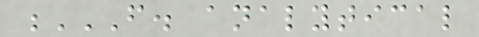F. ANALYTICAL
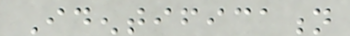Identification
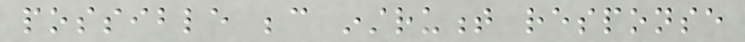possible because instrument response
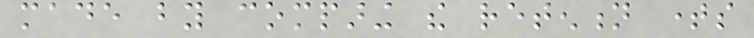made by comparing the retention times
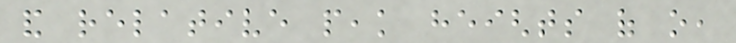and relative peak heights of o,
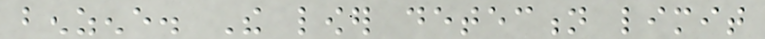benzene. The lower detection limit
